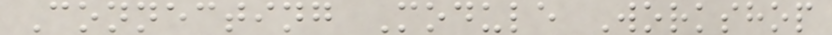Connecting Module Workshop
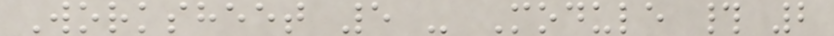Worksheet 5 - Module # 2
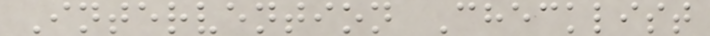Intervention Checklist
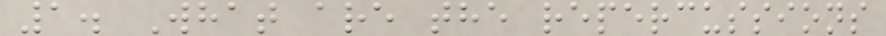1. What are the repercussions
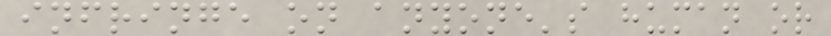infringe on anyone's human or
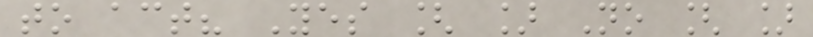to act? Yes [ ] No [ ]
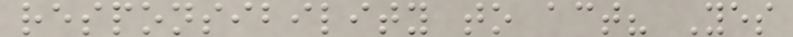responsibility to act? Yes
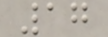17
